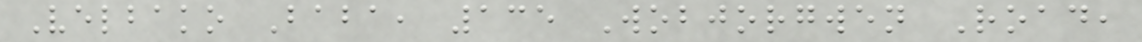Velbako Baba, 135 Wobjorgwen Road,
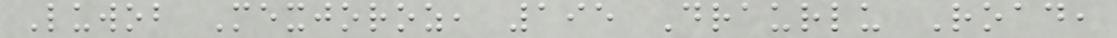Luwob Mexjoroz, 195 Draurlu Road,
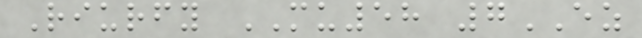Riurfy MU58 7EZ
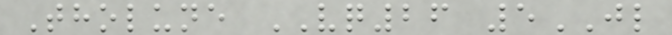Tholune VQ26 5JL
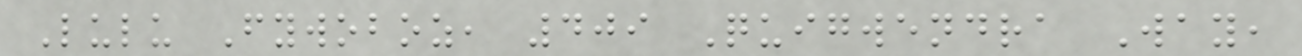Lulu Fywoboz, 409 Quigwendra Way,
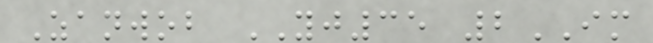Zanwob YJ35 2IM
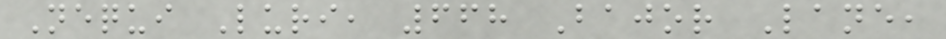Nequi Luri, 668 Bajor Lane,
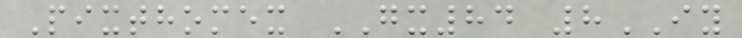Pixthomex GX84 8IY
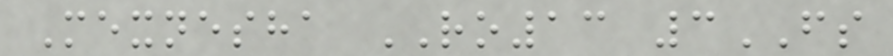Mexnesha RO13 3FS
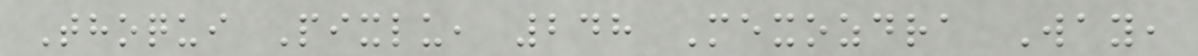Thoqui Pixlu, 248 Mexozdra Way,
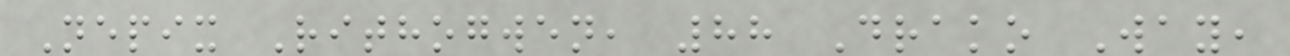Nepix Rithogwen, 88 Drako Way,
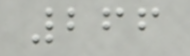266
